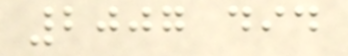2007 did
